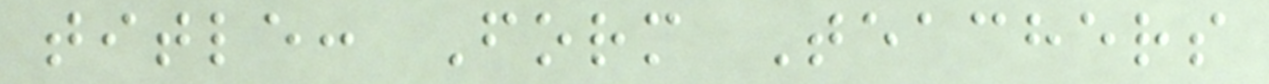title: Form Teachers
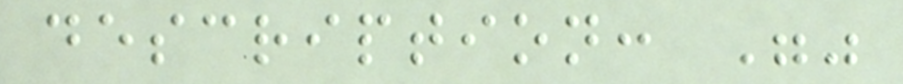description: ""
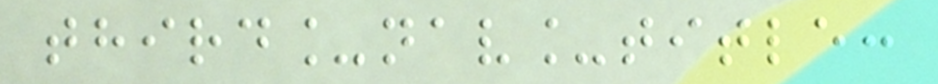third_nav_title:
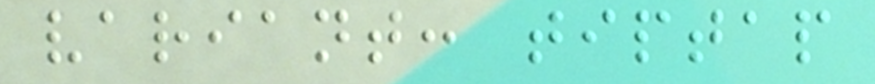variant: tiptap
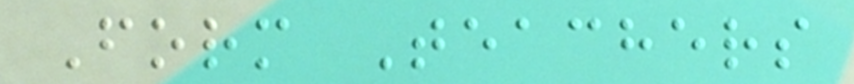Form Teachers
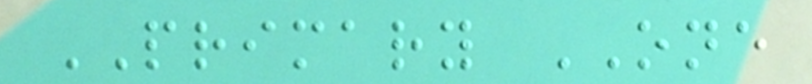PRIMARY ONE
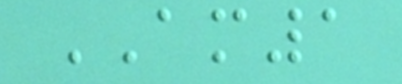AM1
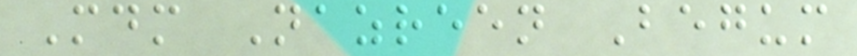Mdm Nazreen Begum
